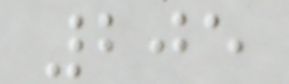205
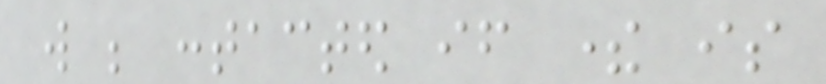will be contacted if there is
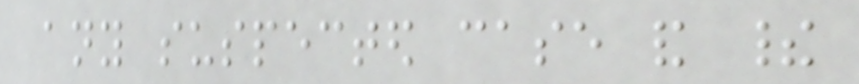any suspected case and their
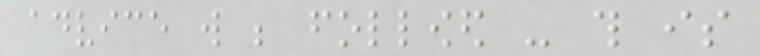advice will be followed - this is
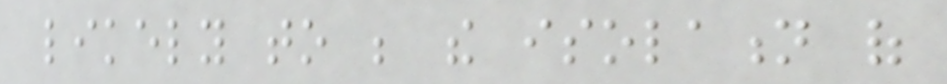likely to be the isolation of
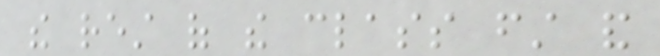the rest of the class first and
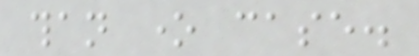than one case.
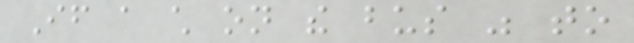If a child on the bus was to
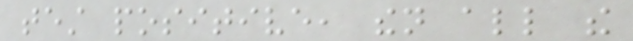test positive, then all the
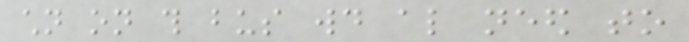children on this bus would also need to
